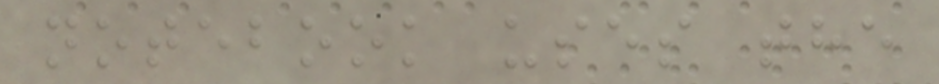notebook uses the
